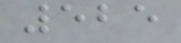525
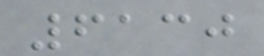6130
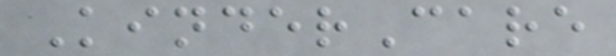KinderCare
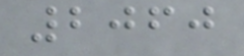2060
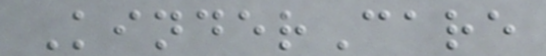KinderCare
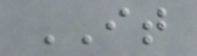IT
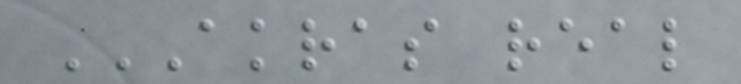AKRAS REAL
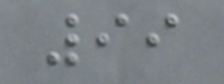99
